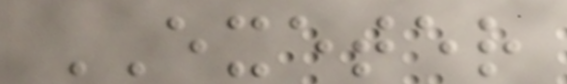EXETER
